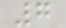7
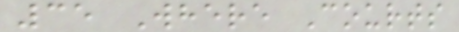35 Where Courts
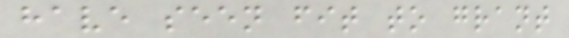have seen fit to grant
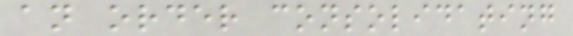an order consolidating
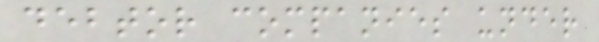debtor companies under
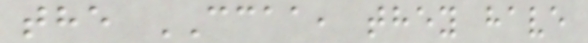the CCAA, they have
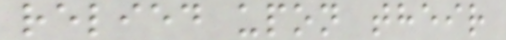relied upon their
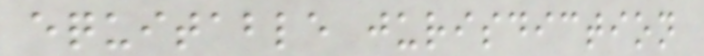equitable jurisdiction
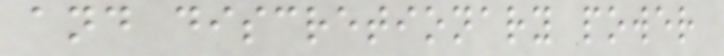and discretionary power
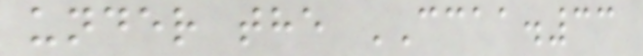under the CCAA.33
